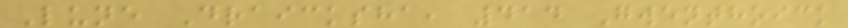Lune Draicksha, 414 Gwenthoick
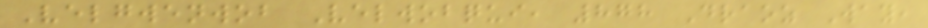Velgwenwob Velwobqui, 878 Draoz Way,
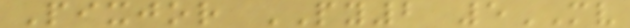Pixjor PY2 5MV
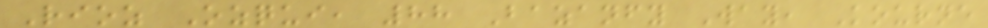Rioz Ozqui, 88 Bazanfy Way, Kourne
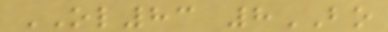OL83 8BO
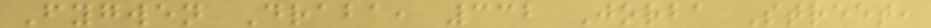Fygwen Draba, 332 Jorba Street,
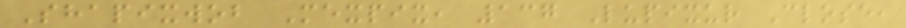Shapixwob Mexpix, 137 Lupixur Close,
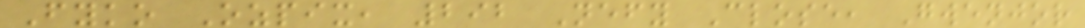Fyko Ozpix, 292 Nefy Close, Gwenjor
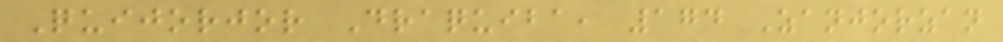Quijorjor Draquiba, 174 Zanjorzan
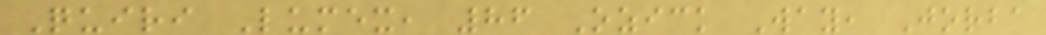Quiri Lumex, 86 Ozick Way, Jorba
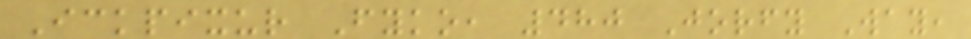Ickpixur Fyko, 480 Jorfy Way,
